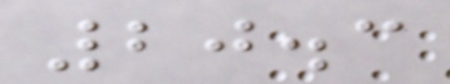20.3
